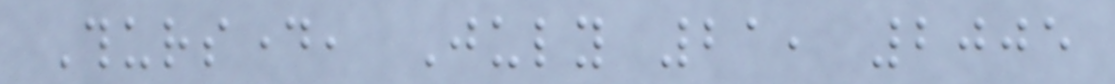Thursday, July 21, 2005
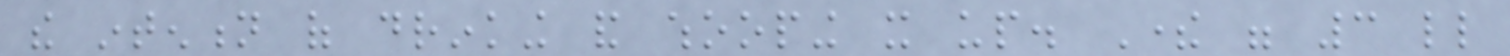the intention of drinking and whooping it up. There were 3 little
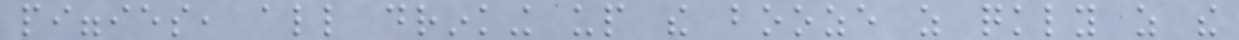piggies, all drinking up the booze as quickly as the
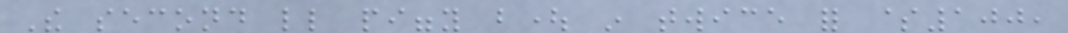The second little piggy bought in twice for $100,
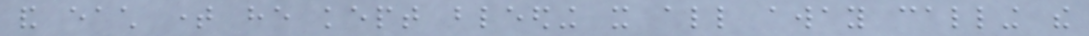and each time he kept bleeding it all away calling the
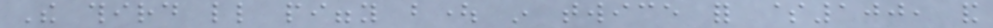The third little piggy bought in twice for $100, and
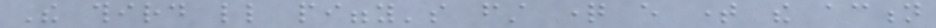The third little piggy's first question every time the action
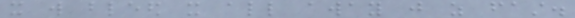it will bleed it all away just as fast.
